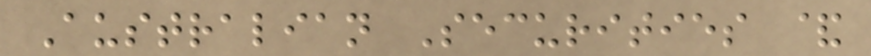Australian Securities &
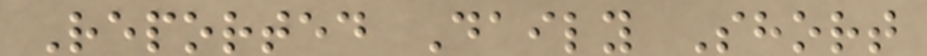Reported Daily Short
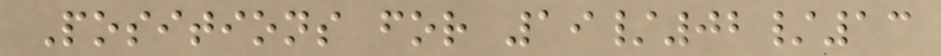Positions for 19/02/13
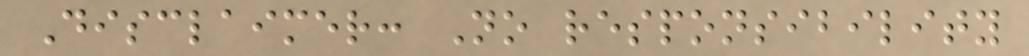Disclaimer: No responsibility
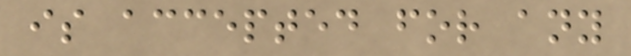is accepted for any
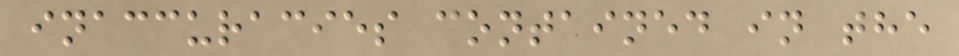inaccuracies contained in the
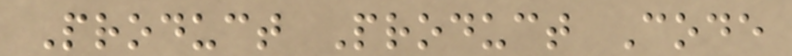Product Product Code
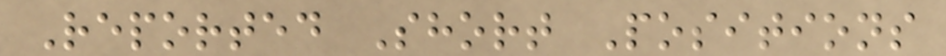Reported Short Positions
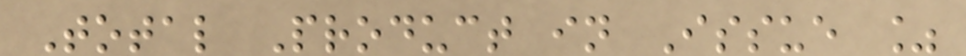Total Product in Issue %
